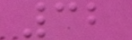32
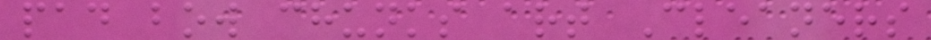pad bow chunks art Cleaners
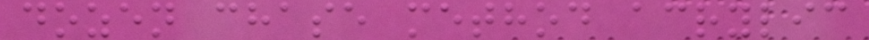dozen chase method acrylic
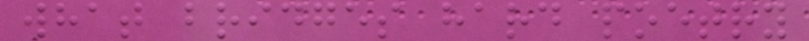what bridges hard poetry
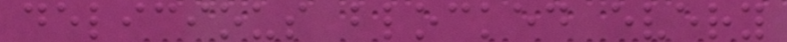delicious blocked every
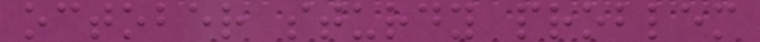october sturdy problem
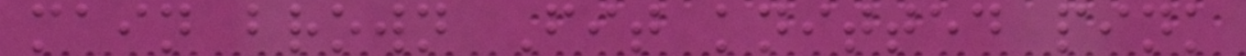main brown Fit knitted pink
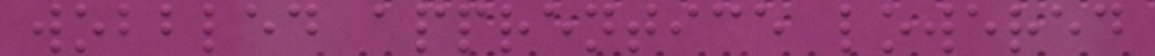wobbled apprentice lowered
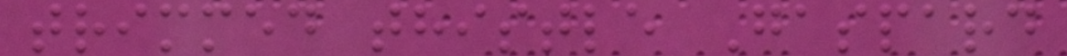trimmed thistle Gaspard
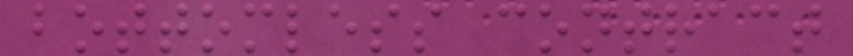bottomless contract
